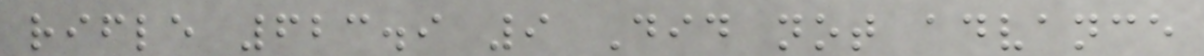rifle 623.9 9 Did not advance
